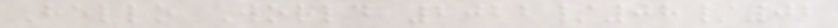Hello World 2022/08/02
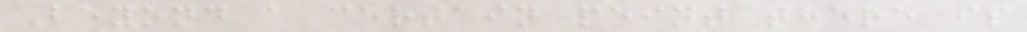Beyond a certain point there is
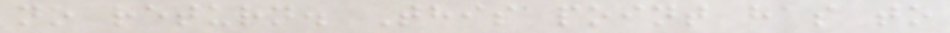no return. This point has to
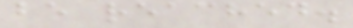be reached.
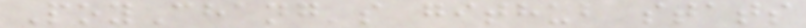PoyChang's github stats
